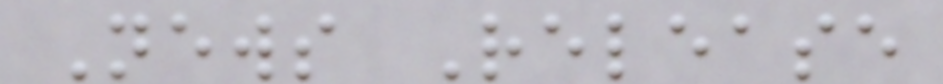News Release
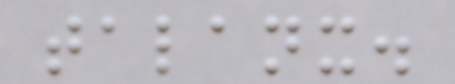talanx.
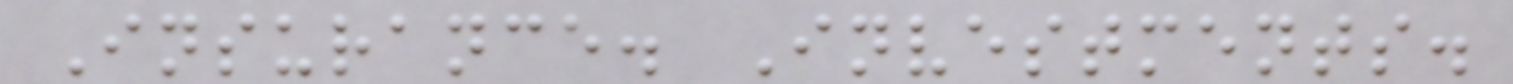Insurance. Investments.
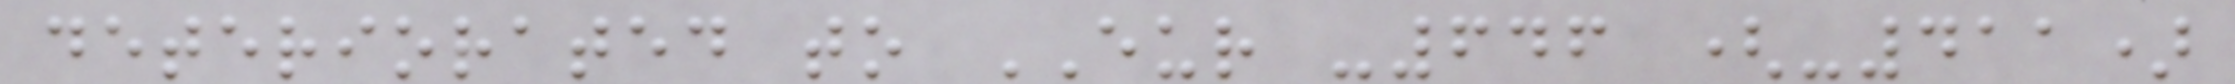deteriorated to EUR -646 (-411)
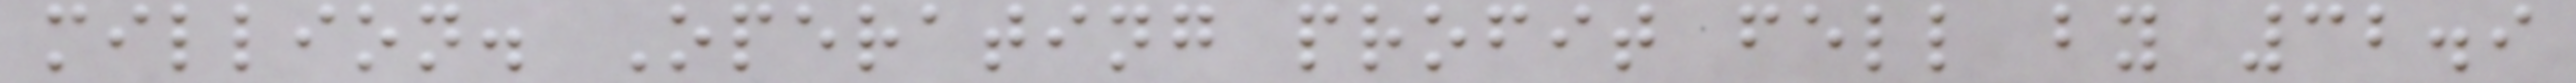million. Operating profit fell by 32.9
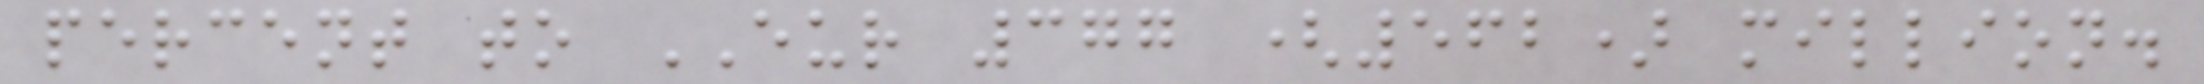percent to EUR 377 (562) million.
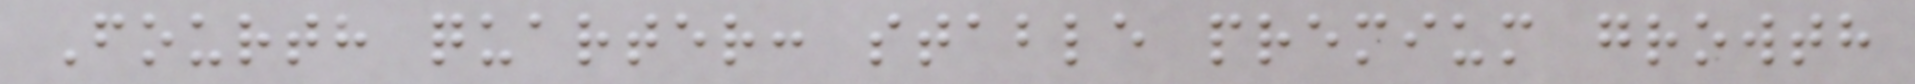Fourth quarter: stable premium growth
